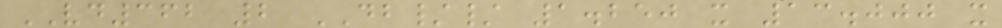VD362 2 DB// 1.250 x 13.000 x
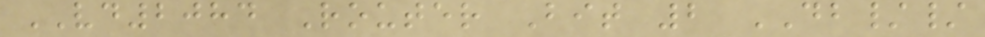VD2084 Router Bit 2 DB//
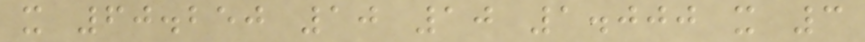x 60.250 10 10 1.000 x 3
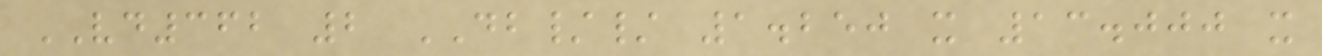VD362 2 DB// 1.250 x 13.000 x
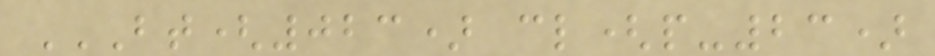BT(023) CL(P-23)
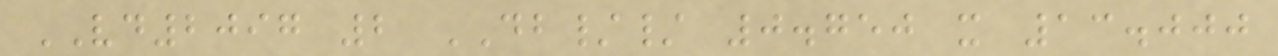VD2097 2 DB// 0.750 x 13.000
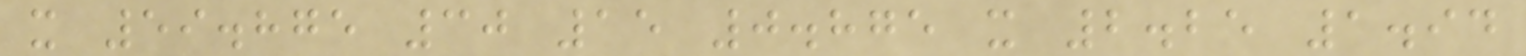x 59.875 30 15 0.875 x 2.25 1.94
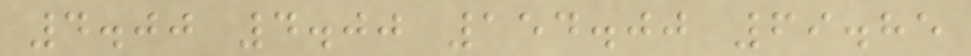4.00 4.00 154.00 69.85
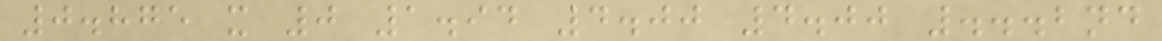0.875 x 0 1.94 4.00 4.00 ...2nd
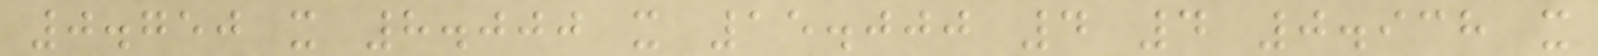0.750 x 8.000 x 15.000 4 4 0.938 x
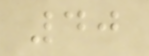40
